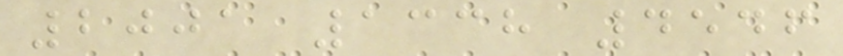2001 1338 4546
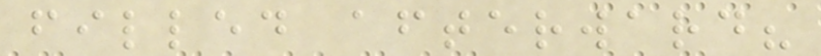filled afterward?
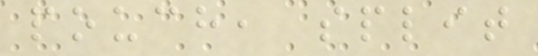pouch, split
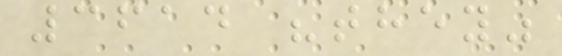3614 "they"
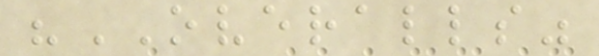"OVERALLS"
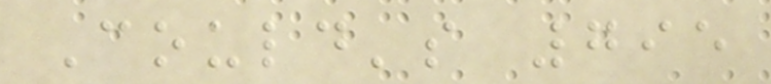Could's 795
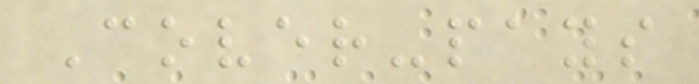Cover-pays
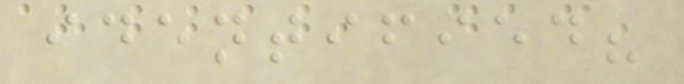identified?
